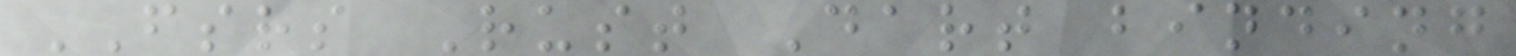FSRS Rust Dart binding
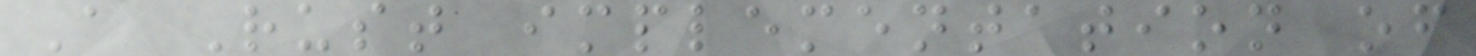A Rust implementation of
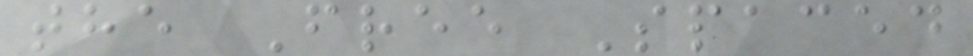the Free Spaced
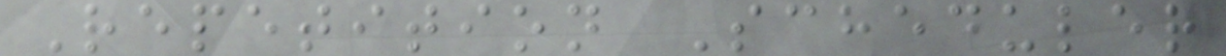Repetition Scheduler
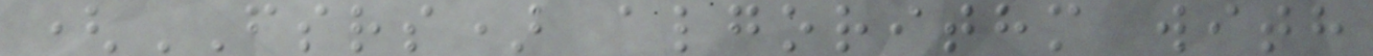(FSRS) algorithm with
